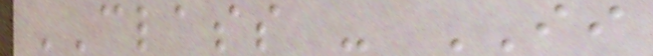CLASS - II
